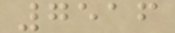7516
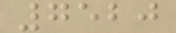7520
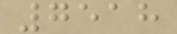7518
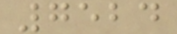7524
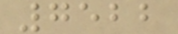7522
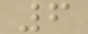6
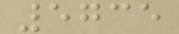5735
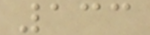133
